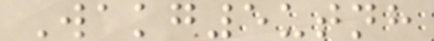Wakg5utnh
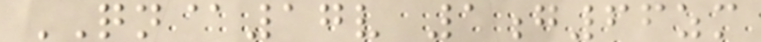QN@17v 1g66zm
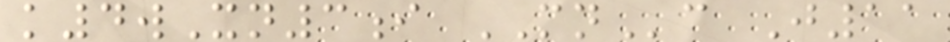k4wXn3i MNc J11
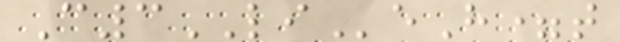C3LIeH=t
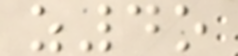z4o
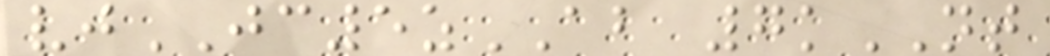vjJC5zAB 7kNT
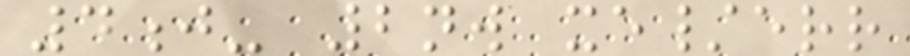4j- 2nw xe/err
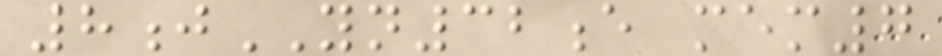8jYN32e mem7
